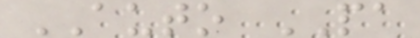AUTO PA
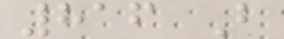816 B
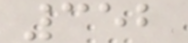352
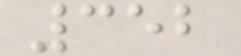352
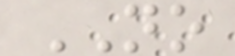NO
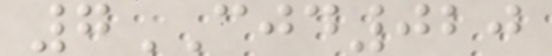7CJD020
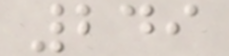249
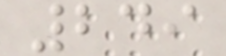249
